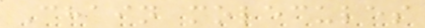Chain molecules
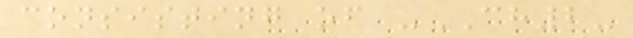consisting of -CH2-
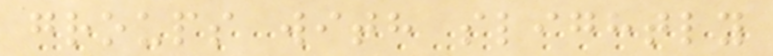groups with slightly
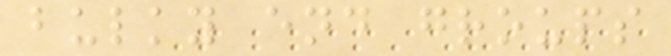bulky end groups
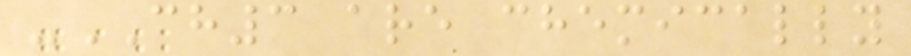-CH3 are chemically
